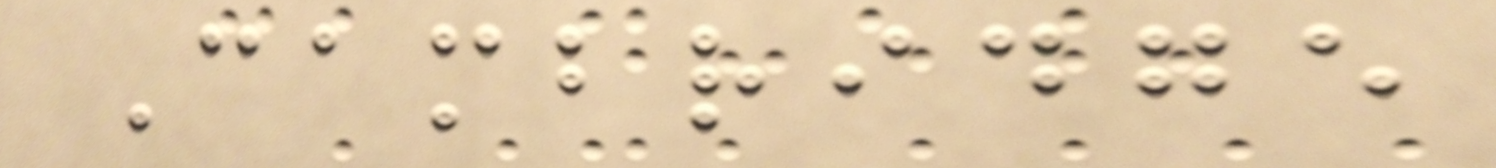Cambridge
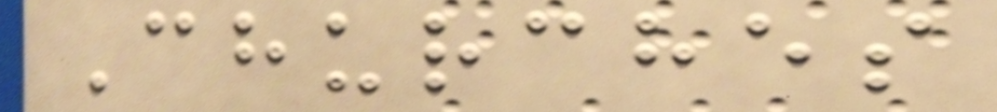Churches
